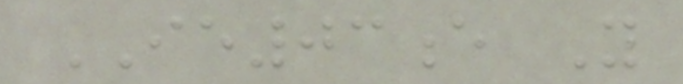IE03e Y
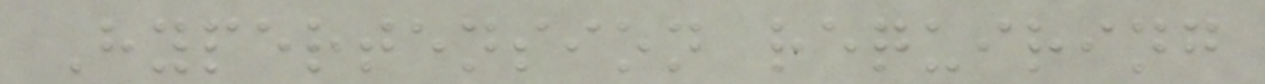Hypertension requiring
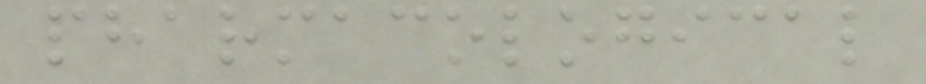pharmacological
